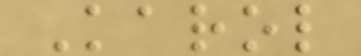Karol
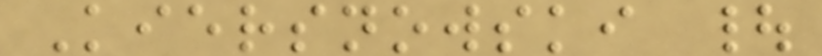Kiersnowski |
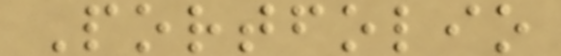Portfolio
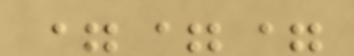===
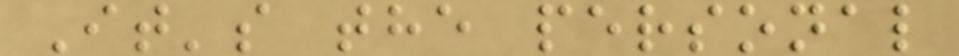It's the personal
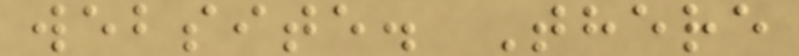website. There
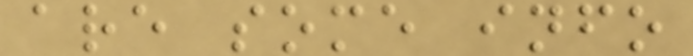are some info
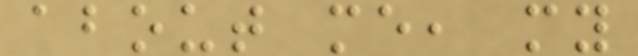about me, my
